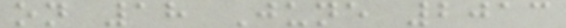on 18 June 2013
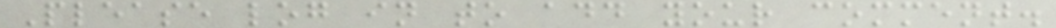Please log in to add your comment.
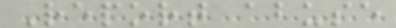Report abuse
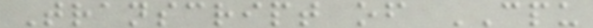Transcript of CPU
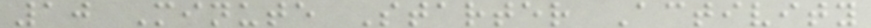10 Minute Starter Activity
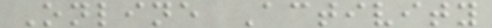Online Activity
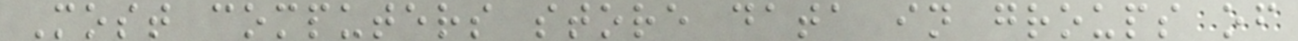Most computers store data in groups of
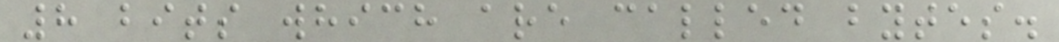8 bits which are called bytes.
